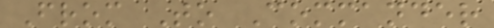From To Commander
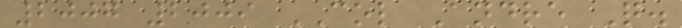2007 2009 COL Andre Q.
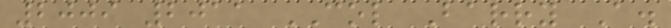2009 2011 COL Barry A.
